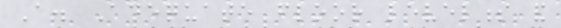A. Adequate floor levelness and
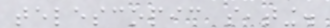telescopic seating.
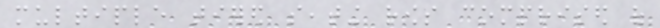multiple tiered seating rows comprised of
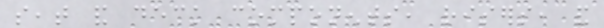seat and deck components, risers, and
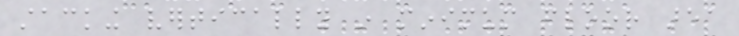stacking vertically in minimum floor area
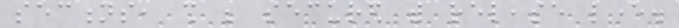sections, shall be secured with release lever.
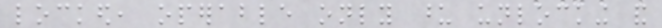locked, operable only upon unlocking and
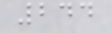244
